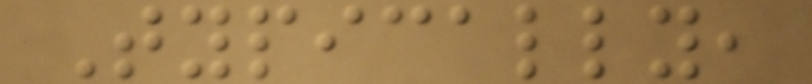Typically,
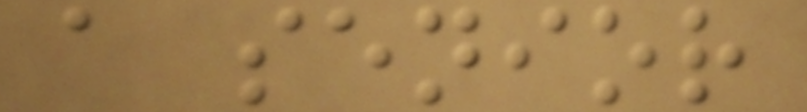a senior
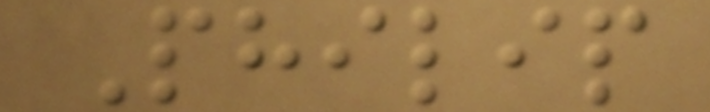Philip
